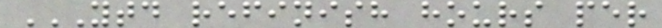YTD REFINISH HOURS PER
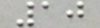10
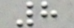8
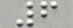6
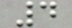4
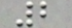2
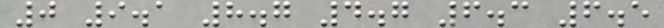0 9.1 8.7 4.7 6.3 6.5
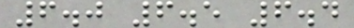6.0 6.5 6.4
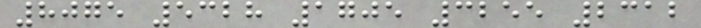8075 5328 1705 3255 2312
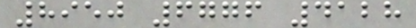8950 6776 4128
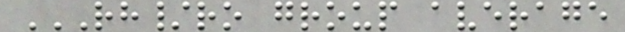RH/RO GROUP AVERAGE
